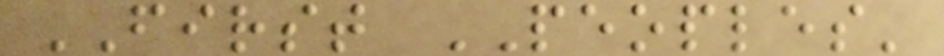FIRST PEOPLES'
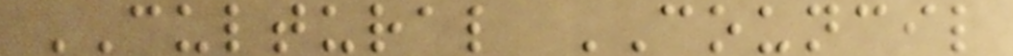CULTURAL COUNCIL
